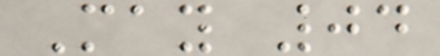May 04
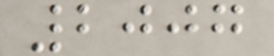2007
